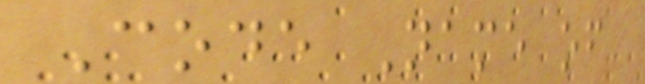Code Name of
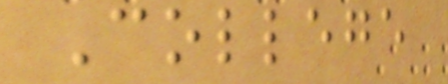College
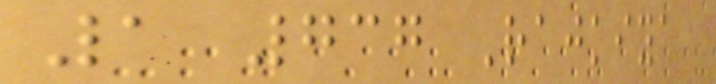1 737 Rajkiya
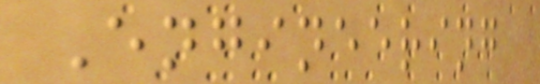Engineering
